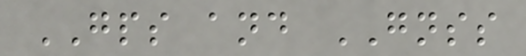GPS and GNSS
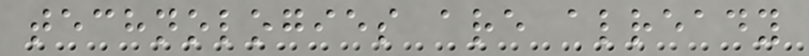technologies are already
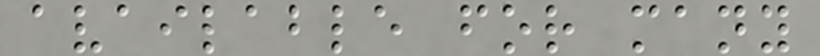available for many
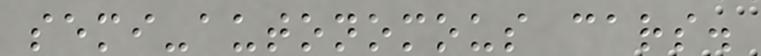semi-autonomous cars.
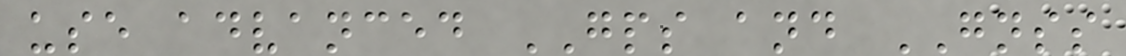use advanced GPS and GNSS
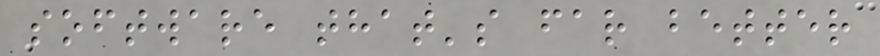software that's far better
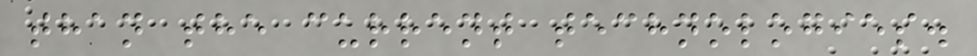than the current technologies.
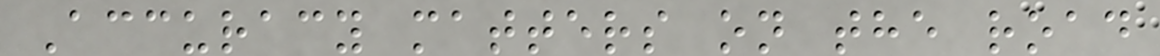Accuracy matters on the road
